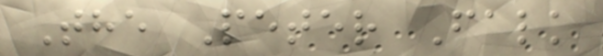The Peter Falk
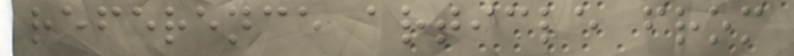reference article from
